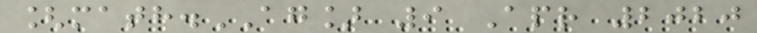[math.AG] 9 Apr 2020
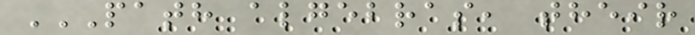PATH ALGEBRAS, THEIR
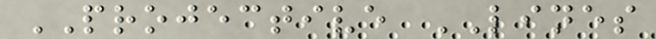PROJECTIVE LINES
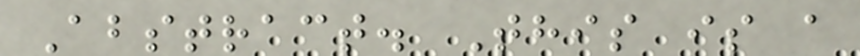Abstract. This is a
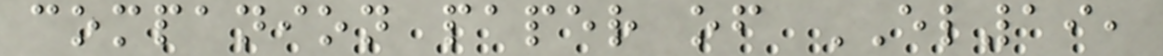companion paper of EL19,
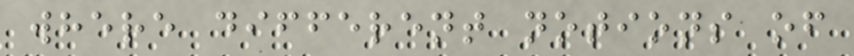where different notions of
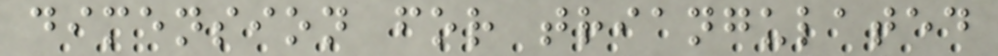dimension for triangulated
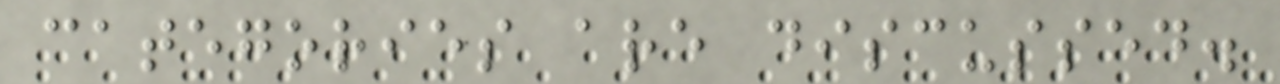categories are discussed.
